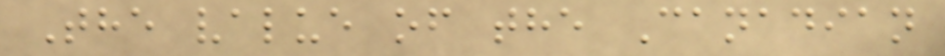The value of the Canadian
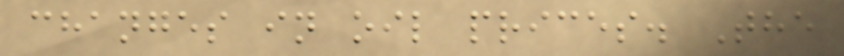changes in oil prices. The
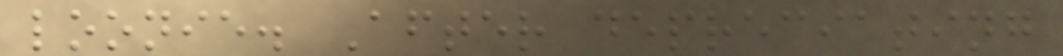loonie. After depreciating
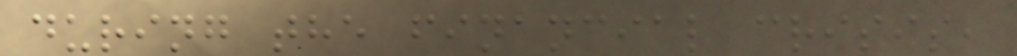during the financial crisis,
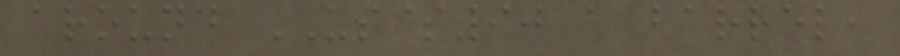around US$90 a barrel,
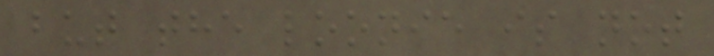but the loonie is not
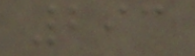293
